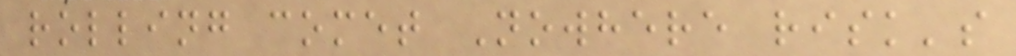rolling comet Nowhere risk's
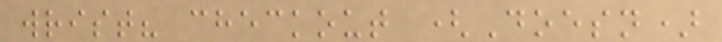wrist? checkout (Doesn)
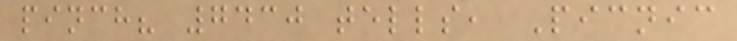pinch? 7430 tells, Picnic
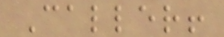Caller!
